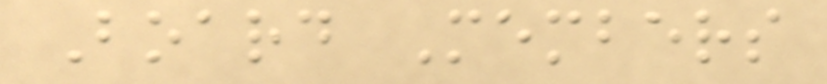Board Members
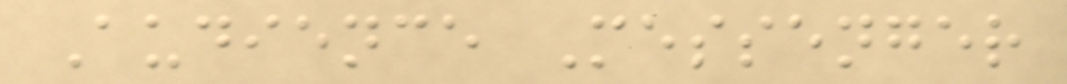Audience Messenger
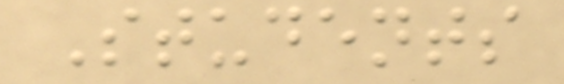Students
